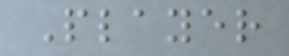Player
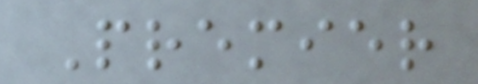Premier
